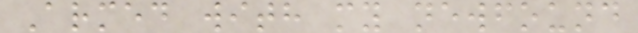Armed with my newfound
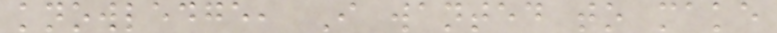knowledge, I wanted to make
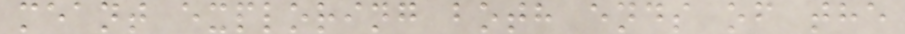meant exploring both ends of the
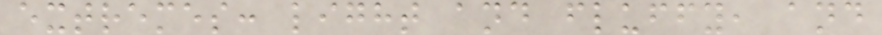extremes: light and fluffy, and
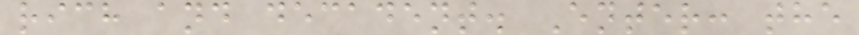rich and decadent. Enter: the
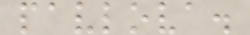pavlova.
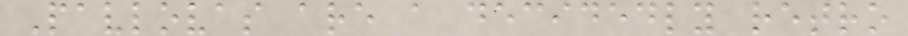Pavlovas are a decidedly retro
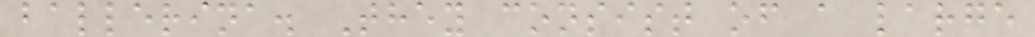ballerina. They consist of a large
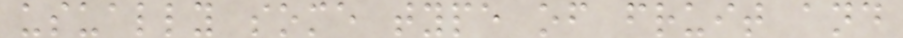usually some type of fruit and
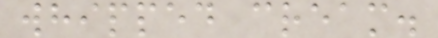whipped cream.
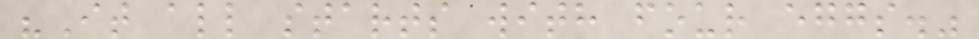"It all starts with four eggs."
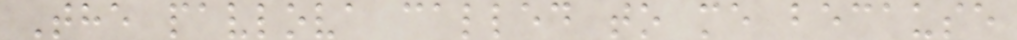The pavlova called to me because
